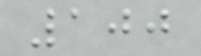100
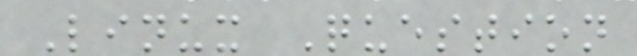Linux Question
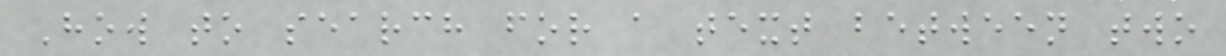How to search for a text between two
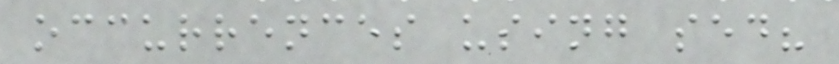occurrences using sed?
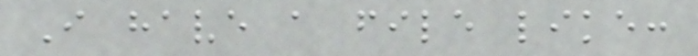I have a file like:
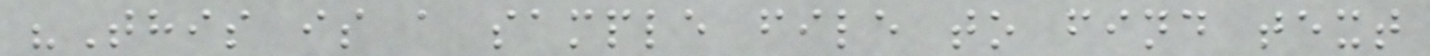"This is a sample file to find text
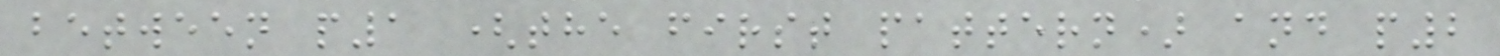between p1 (the first pattern) and p2
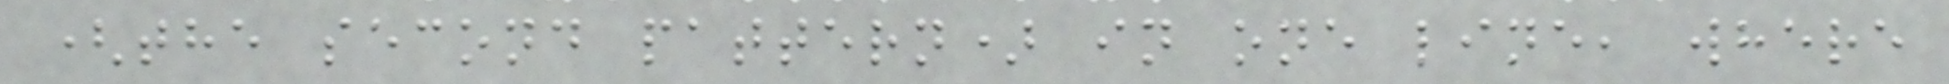(the second pattern) in one line, where
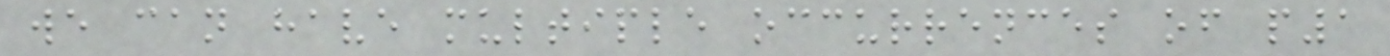we can have multiple occurrences of p1
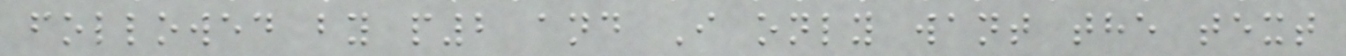followed by p2 and I only want the text
